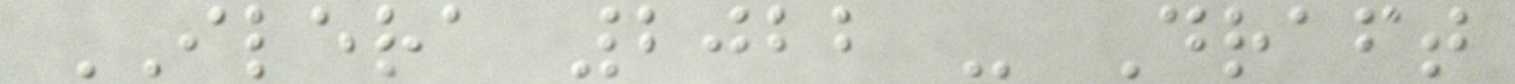ILERA 2022 - Draft
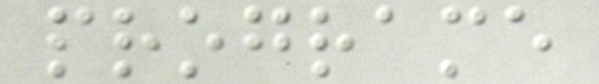programe
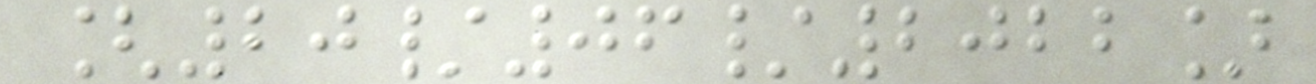[20/06/2022]
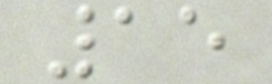15
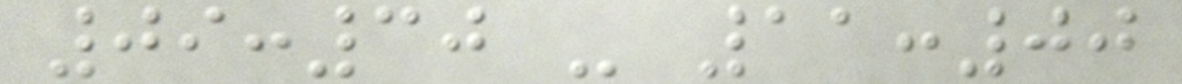09:30 - 11:00
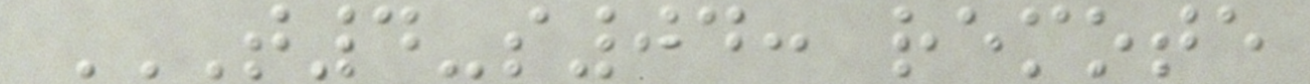T4-S04: REMOTE
